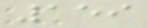159
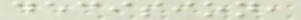decision,
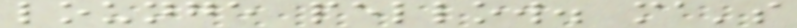lounge pellow. ma's
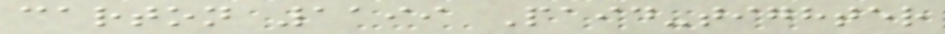carton 1199 Paid-tighter
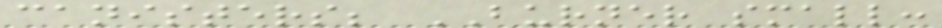canisters; BURNER small:
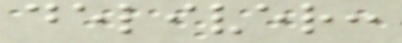deliver:
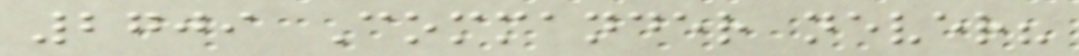2709 Commander never?
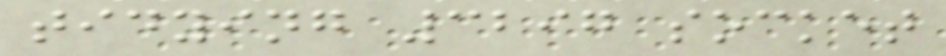tidying 3297 socket
